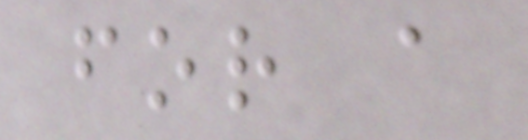for a
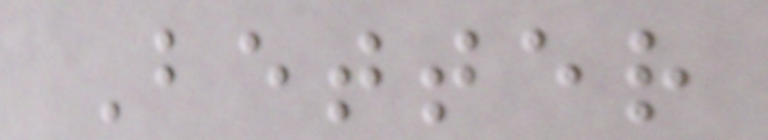Better
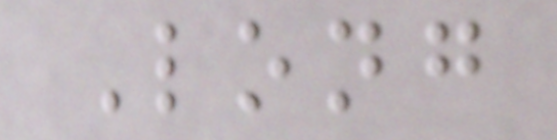Long
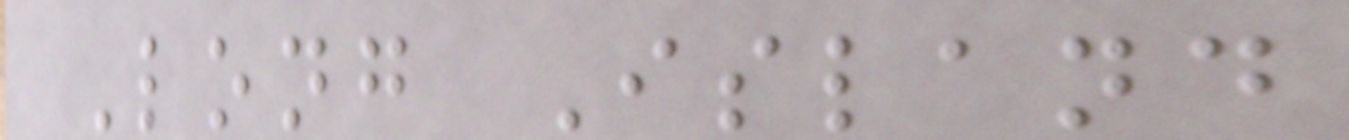Long Island
